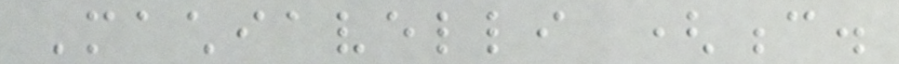Machiavelli (c.
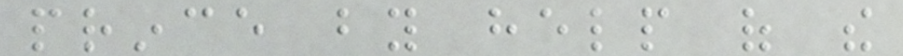prince by help of the
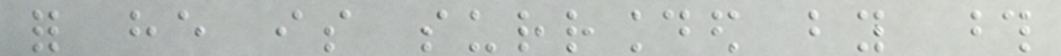for he is surrounded by those
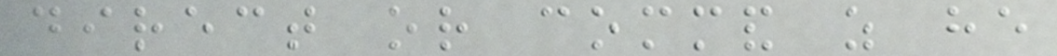direct or command as he
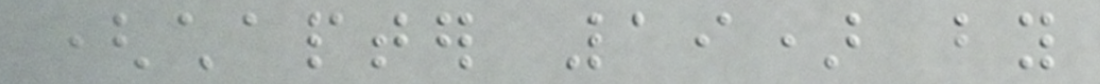(chapter 19) by
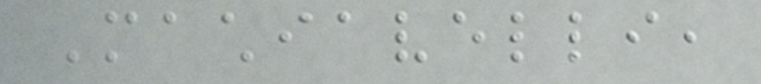Machiavelli,
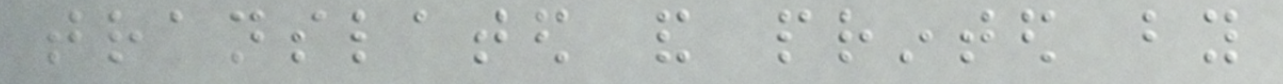translated and printed by
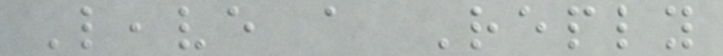Leave a Reply
